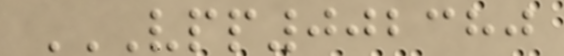VPP002380
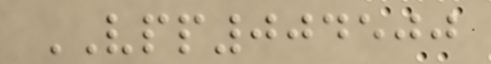VPP004500
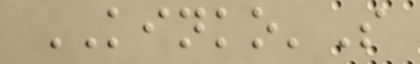KINKO'S
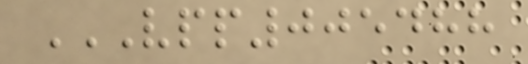VPP005488
